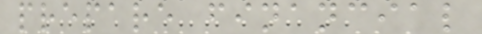prepare financial
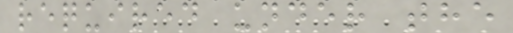required under the
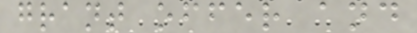grant offer and
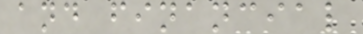and financial
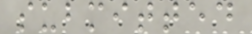submitted
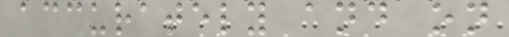accurately and on
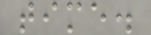time.
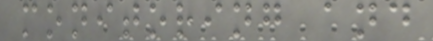monitoring and
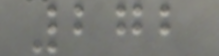272
